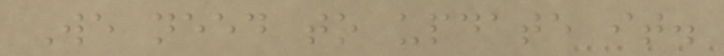We need to update it.
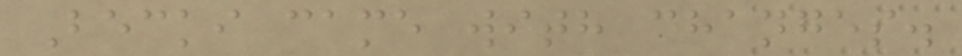Becki came with changes.
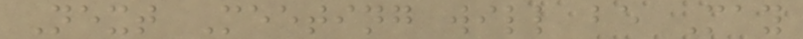Next Meeting will be May
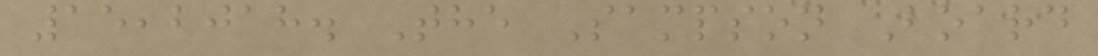15,2018. The Sampson Board
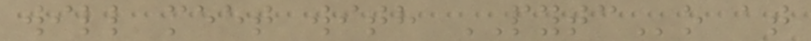will meet with PYTCo at
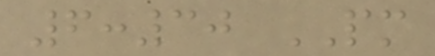6:30 PM
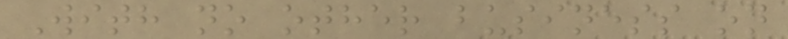With no other business on
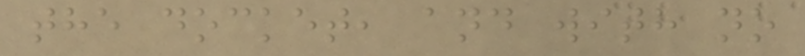the docket, and with no
